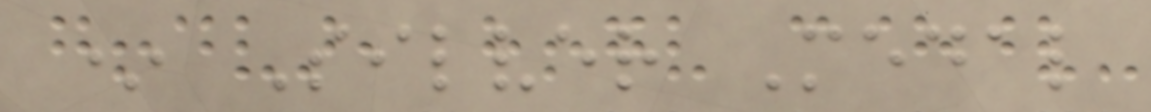* Silver Medal
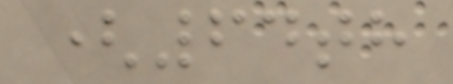(64th
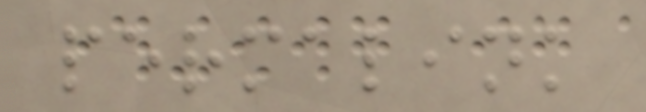permalink
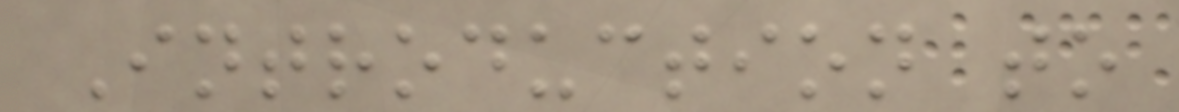Introduction to
